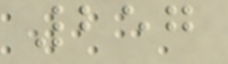257
